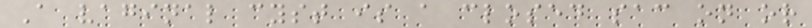A vaginal cyst is a closed sac on or
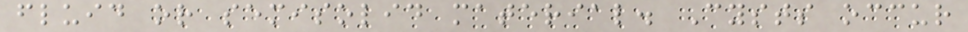fluid or semisolid material. Cysts occur
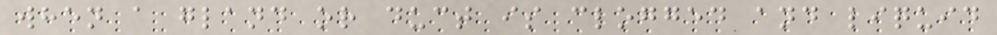when a gland or duct is clogged and liquid
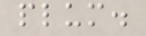plum.
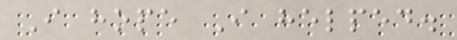I hope I helped.
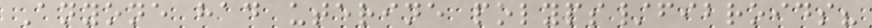Anyone had uterine polyps/fibroids?
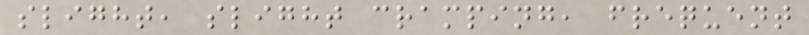slight, slight cramping, frequent
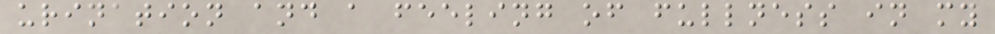urination and a feeling of fullness in my
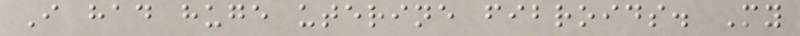I had huge uterine fibroids. My
